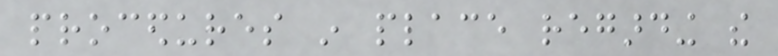procedures in place regarding the
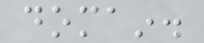domain.
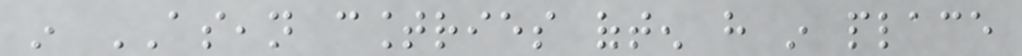in ASEAN countries often have in place
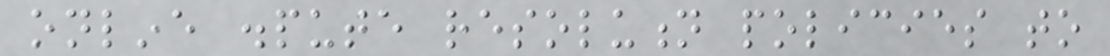online dispute resolution policies to
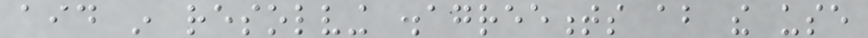aid in resolving disagreements about the use
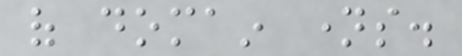of domain names.
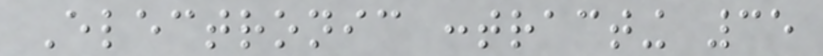Electronic contracting 35
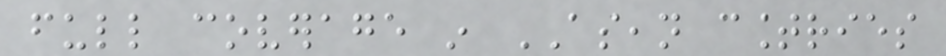full coverage in ASEAN countries
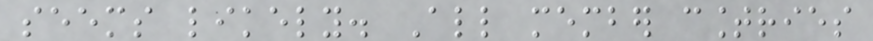seems likely. All member countries
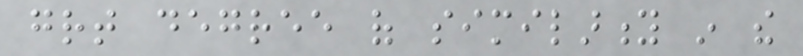great degree of similarity in the
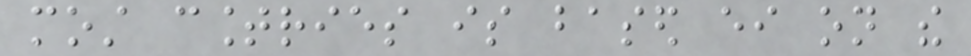most countries is based either on the
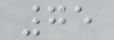75
